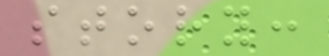story:
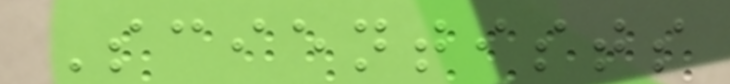Scientists
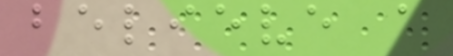believe a
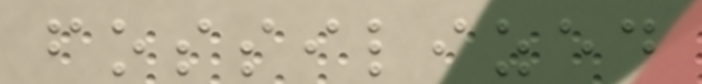fossilized
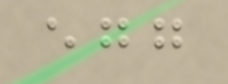egg
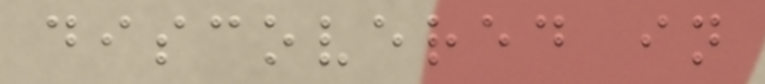discovered in
